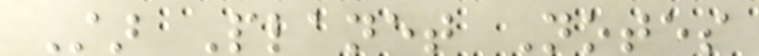Star Planet Notes
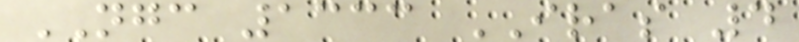NGC 1333 IRAS 4
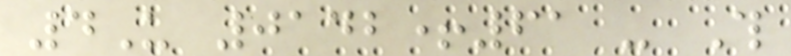4U 0142+61 - This
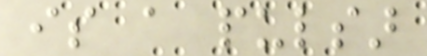is a pulsar
